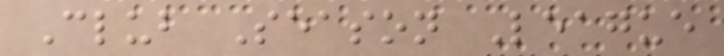Club Season League
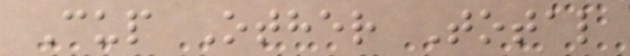Cup Other Total
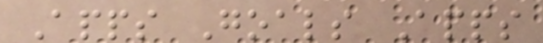Apps Goals Apps
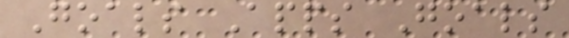Goals Apps Goals
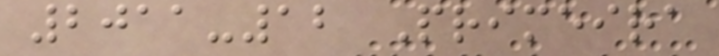2011-12 Primeira
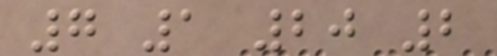7 1 20 2
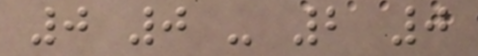0 0 - 2 0
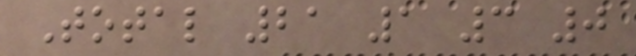Total 21 1 3 0
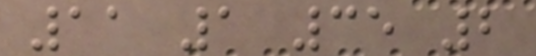11 1 35 2
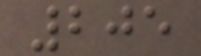205
